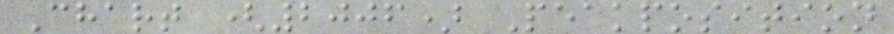Chart (2006) Peakposition
